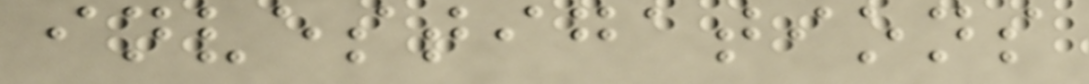investigations
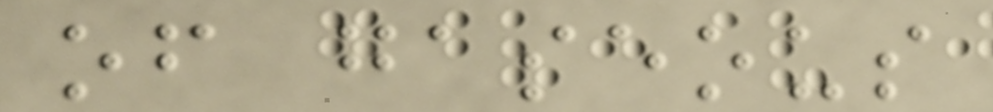of gaseous
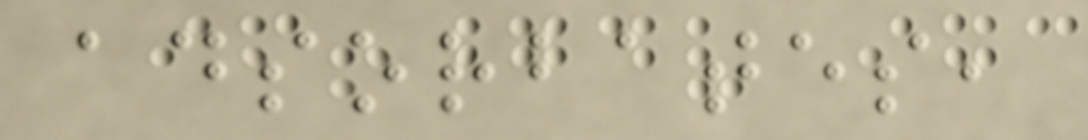adsorbates,
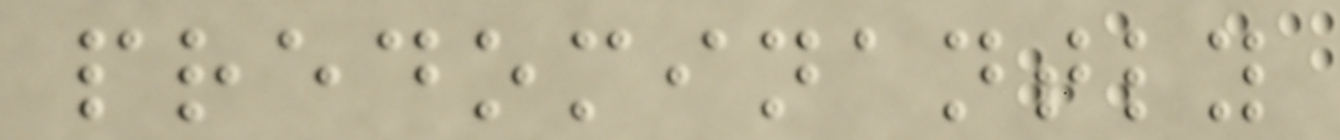predominantly
